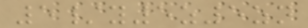5/y5z5zn
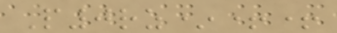P0rz*++
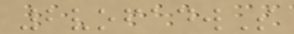2vofadwS
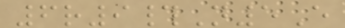6r9#N5E
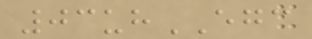03uhEGC
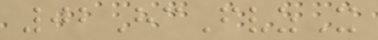02HcFvzX
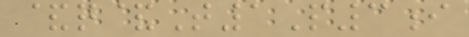&q&T1P3i
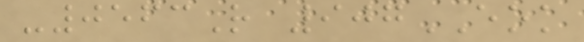-0563R 907EOK
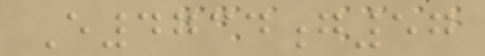E4734g57
